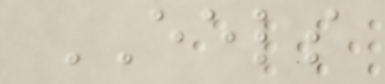EELS
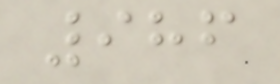986
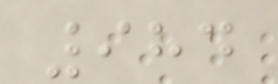984
